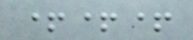+++
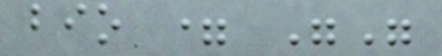bio = ""
